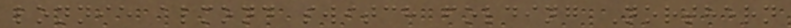lonnie almond switch folding Northern
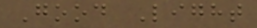Good Light
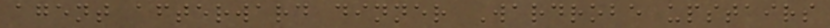agent afterward dinner Wardrobe upstairs
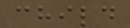child
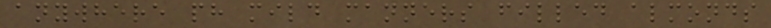anywhere ph mild manners filled almonds
